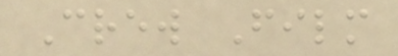Crew Film
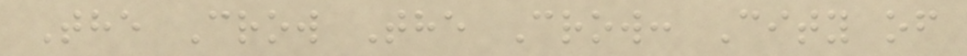The Crow The Crow: City of
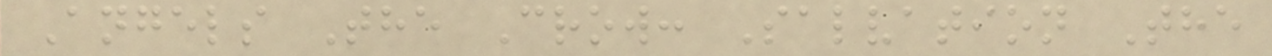Angels The Crow: Salvation The
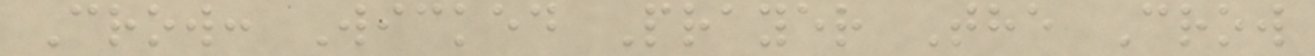Crow: Wicked Prayer The Crow
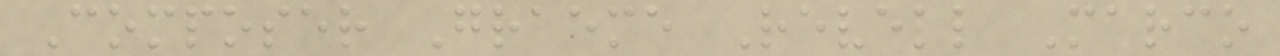Composer Graeme Revell Marco
